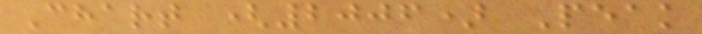Chart (2006) Peak
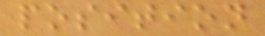position
